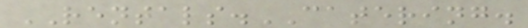RENTALS.CATERING.
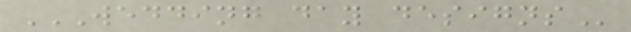WEDDING DAY DESIGNS
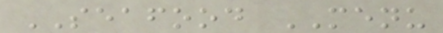SEAFOOD MENU
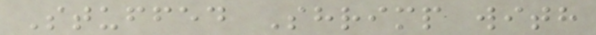Stuffed Shrimp with
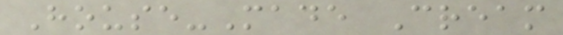House-Made Cream
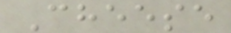Cheese
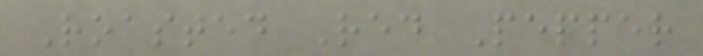Roasted Red Pepper
